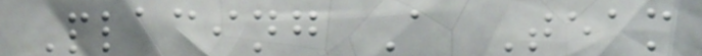Placing A Team
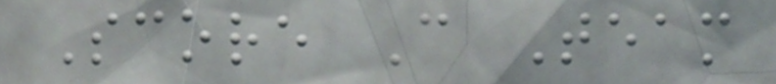Score C Team
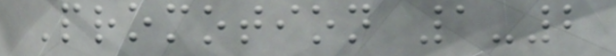Promotion 1-2
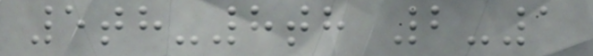5th-8th 2-1
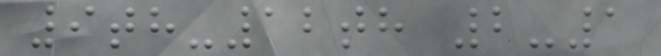9th-12th 2-1
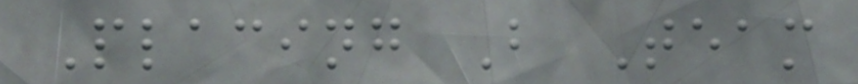Placing B Team
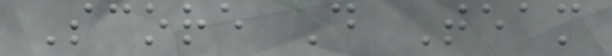Score D Team
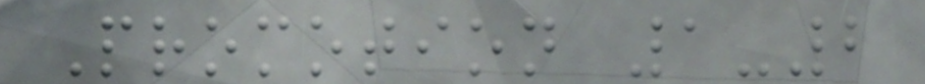Promotion 1-2
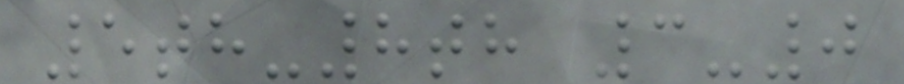5th-8th 3-0
